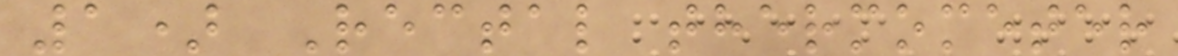1) Rectal thermometer
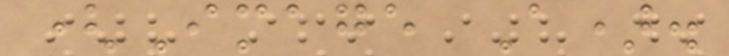(Image A).
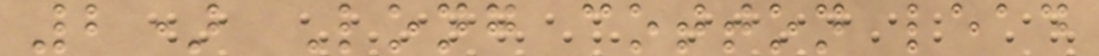2) Long cotton lead
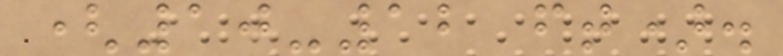(10-12 ft).
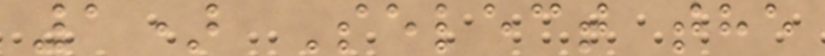1) Select the
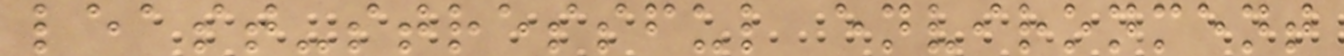least-stressful environment
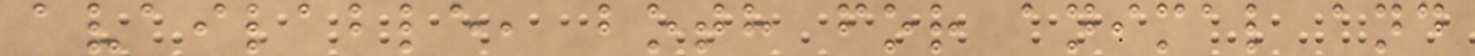available, both for animal and
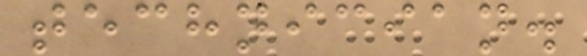technician.
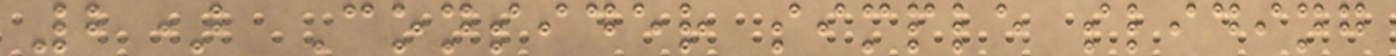2) Consider simple sliding
